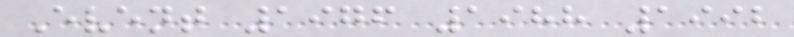Event 1976 1988 1992
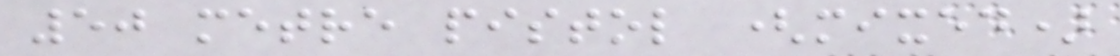50 metre pistol (mixed)
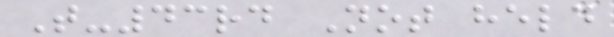T-43rd Not held
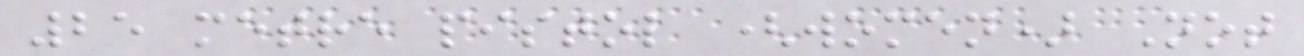25 metre pistol (women) Not
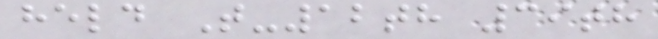held T-12th 39th
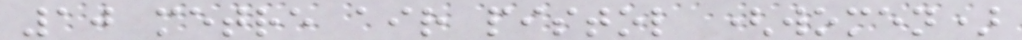10 metre air pistol (women)
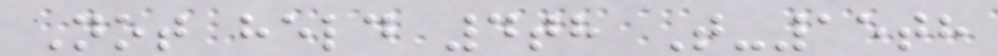Not held 4th T-15th
